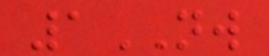1NW
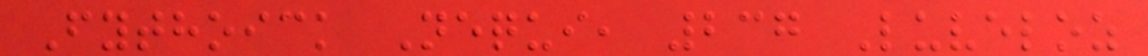Fythoick Nequi, 237 Luveloz
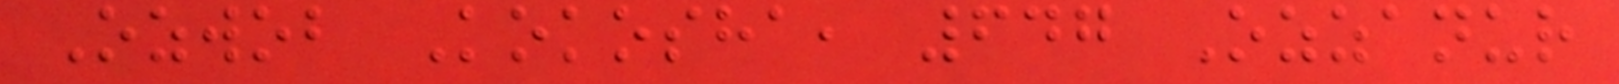Ozwob Kokosha, 647 Ozzanur
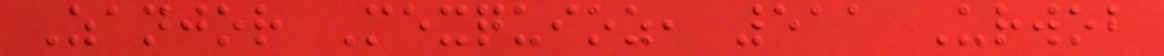Zanjor Mexquioz, 511 Urwob
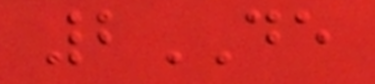2DE
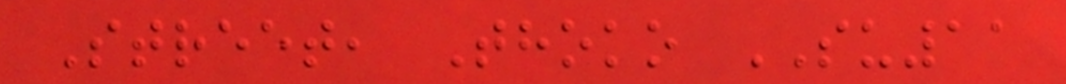Street, Thoko SU11
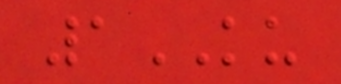1KU
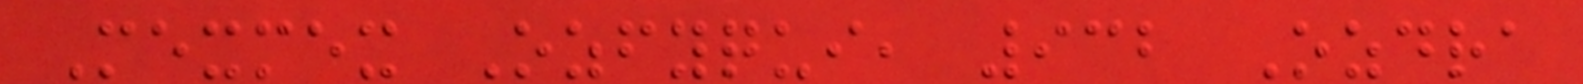Mexmex Ozfyqui, 932 Ozdra
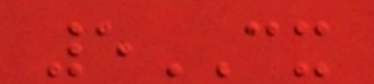5CX
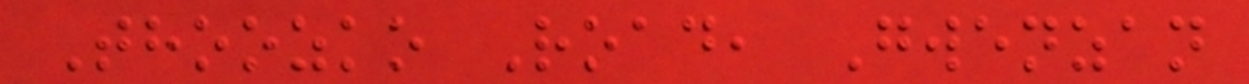Thoozko Road, Gwenzan
